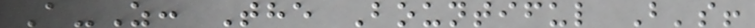A-Z: The Bountiful B's!
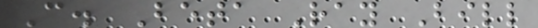C. Beta Ray Bill
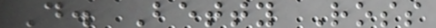D. Betty Ross
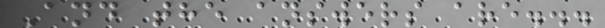And the answers are...
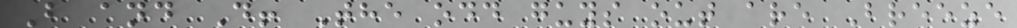B and D! The odd guys out are Breeze
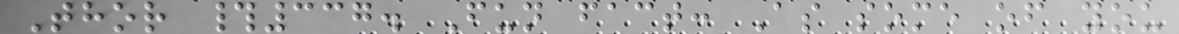Thor #337. Fun fact: As some of you
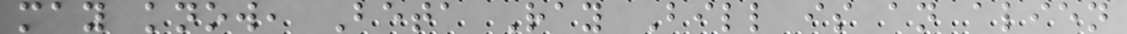may know, Beta Ray Bill is an alien
